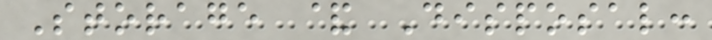Storage & Disposal:
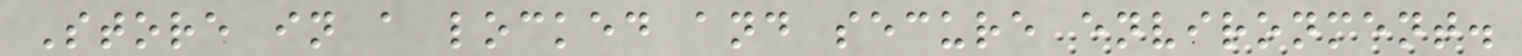Store in a locked and secure environment.
